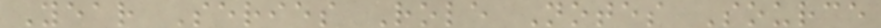Year Series Role Notes Source
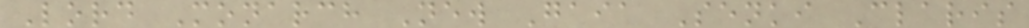Lord Monarch New Gaia Senki Claris
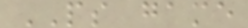PS game
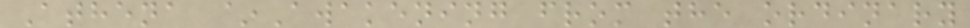Athena ~Awakening from the ordinary
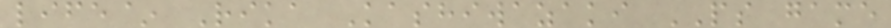life~ Rika Kashiwazaki PS game
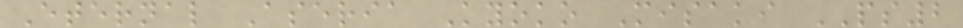Eternal Aseria Kyoko Misaki PS2
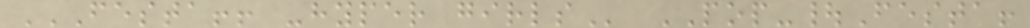FESTA!! -HYPER GIRLS POP-|Festa!
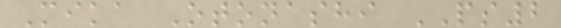Mika Otonashi PS2
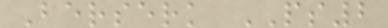Berserk PS2
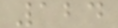124
